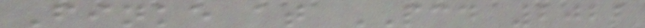Finke at PCD 2022
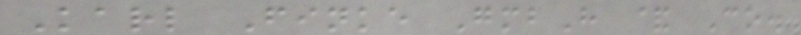Karl Finke GmbH & Co.
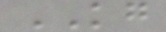KG
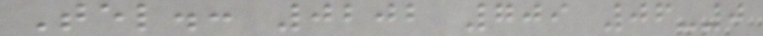Tel.: 0202 709 06-0
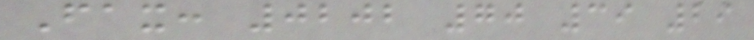Fax: 0202 70 39 29
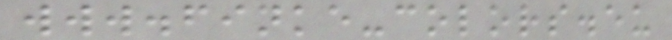www.finke-colors.eu
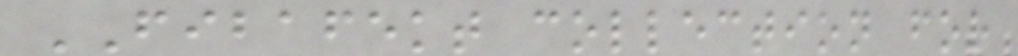FIBAFEKT collection for
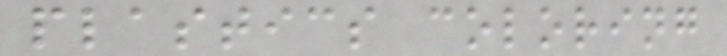plastics coloring
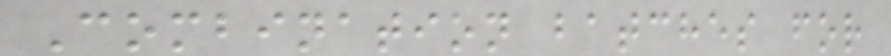Combination batches for
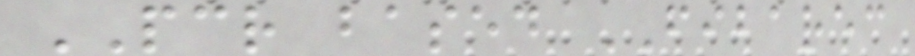PCR based FIBAREC
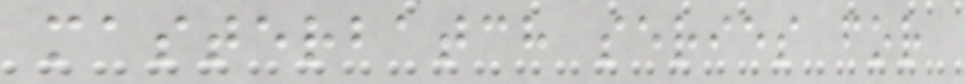masterbatch series for
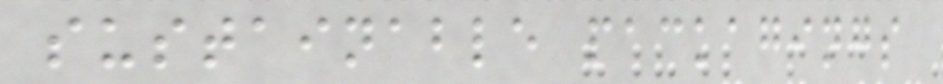sustainable packagings
